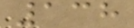138
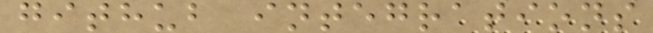github integrations
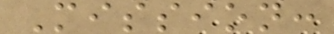Mission:
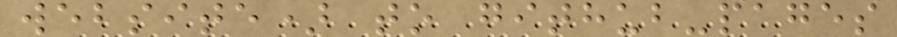website) to github-pages
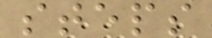steps
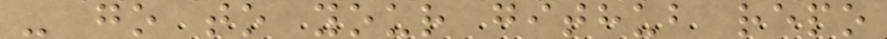- go to your github repo
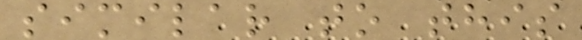similar to this
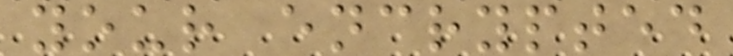your encrypted
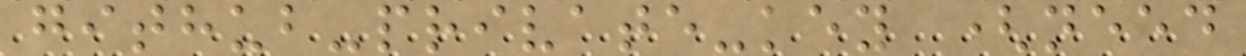github-private-key (need
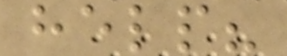help?
